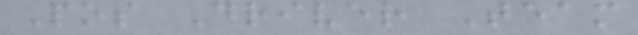Pos Driver Team
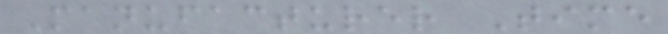Manufacturer Time
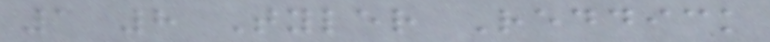1 8 Tyler Reddick
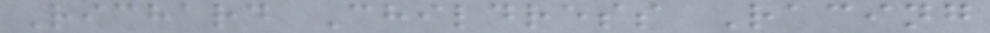Richard Childress Racing
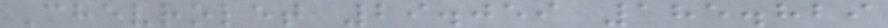Chevrolet 29.059 185.829
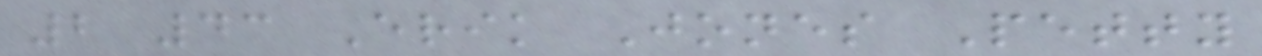2 43 Erik Jones Petty
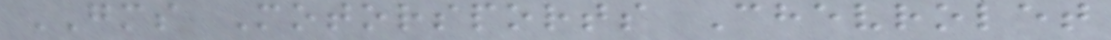GMS Motorsports Chevrolet
